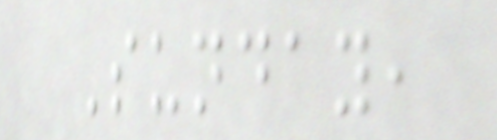Sunday,
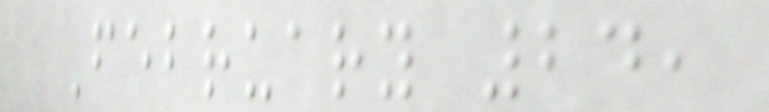February 24,
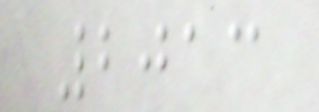2013
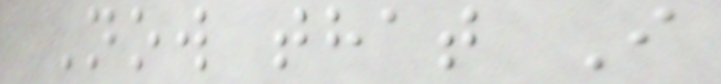Now that I
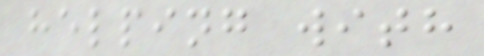helping with
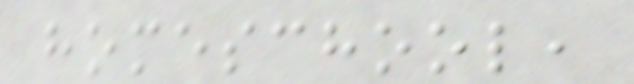homeschool,
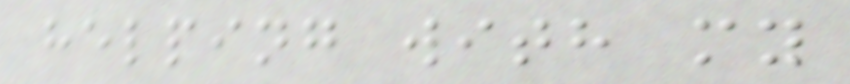helping with my
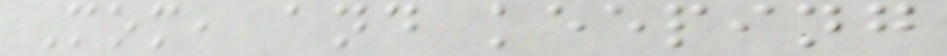Mom, and keeping
